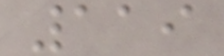119
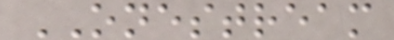ONESTREAM
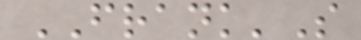FRANK'S
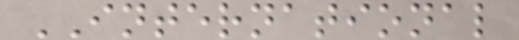INTERNATIONAL
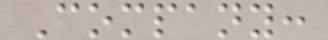Company:
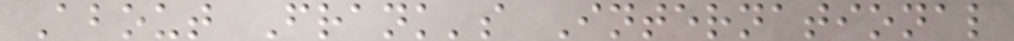About Frank's International
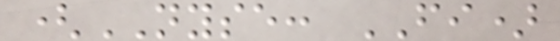(NYSE: FI)
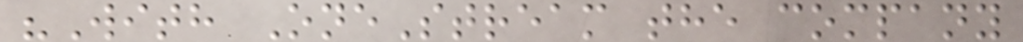"With OneStream the company
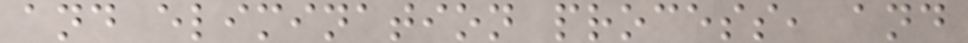and elimination process, and
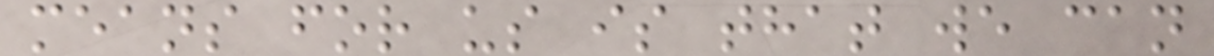means for us is that we can
